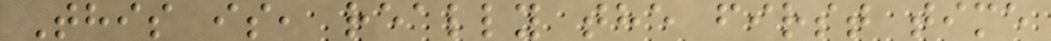This is, really the first time
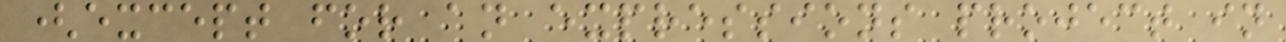(except for an expressions project in
